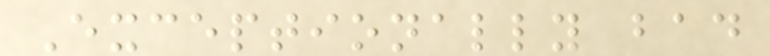Exceptionally bad
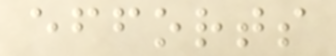efforts
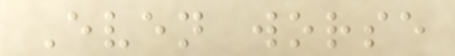Even worse
